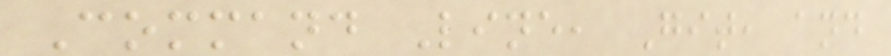Command Line, Git, and
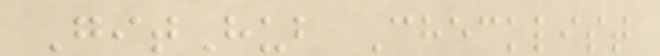GitHub Checklist
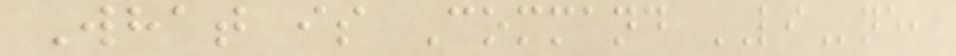What is Command LIne,
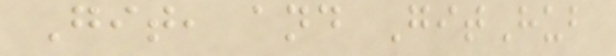Git, and GitHub
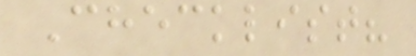Checklist?
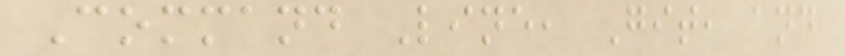Command Line, Git, and
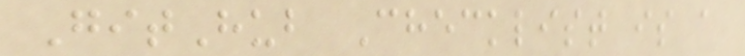GitHub Checklist is a
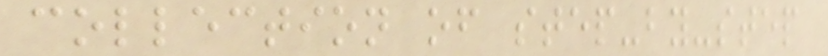collection of step-by-step
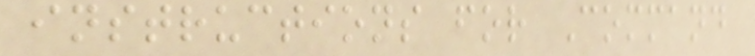instructions for Command
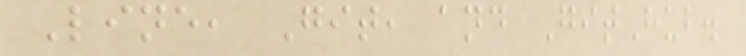Line, Git, and GitHub.
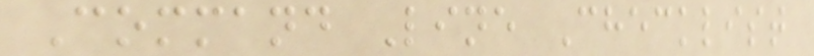Command Line Checklist
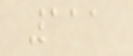111
